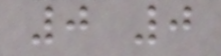0 0
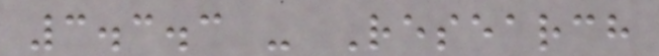3.3.3 - Research
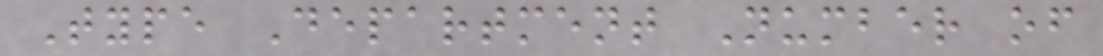Type Department Number of
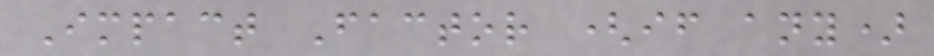Impact Factor (if any)
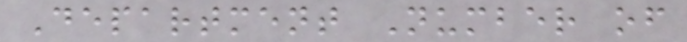Department Number of
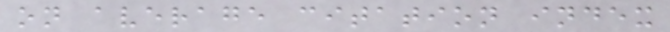on average citation index
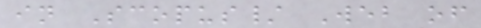in Scopus/ Web of
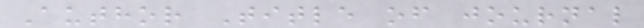Author Title of journal
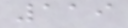119
